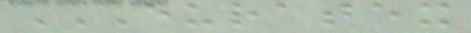EURATEX
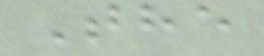The
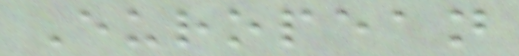European
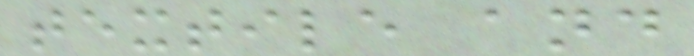textile and
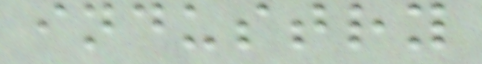industry
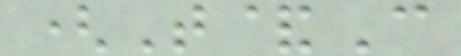(T&C
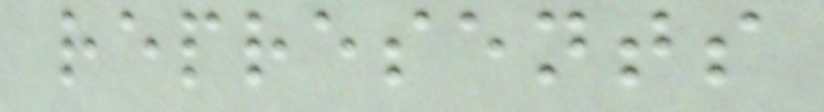represents
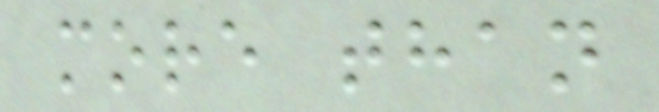more than
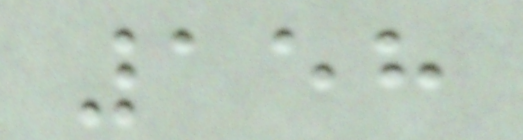158
